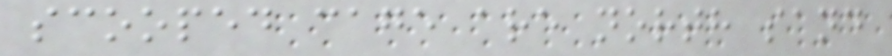scooped cage are north sand
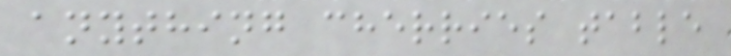anything cherries table
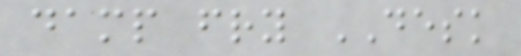damp fry DESK
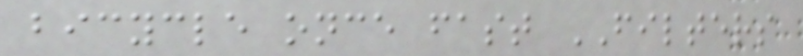bicycle once fast FILTERS
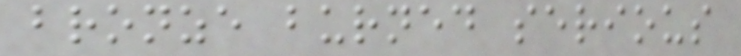bronze burned serious
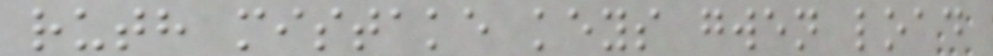ruth mistake keys gwen load
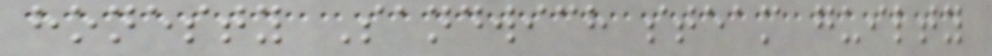honesty Sandwich steam guilty
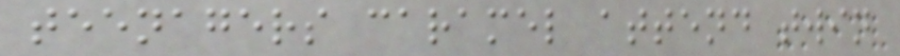teenagers caramel attend twin
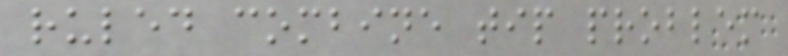ruled combine tip problem
